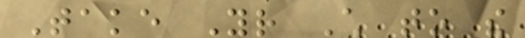Take Your Child to the
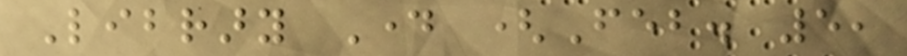Library Day (Feb. 5,
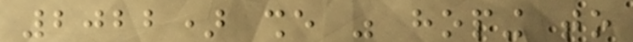2022) she was hoping to
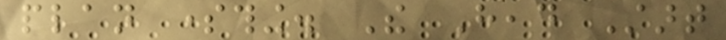plan something. The Head Start
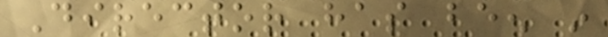Director has been in
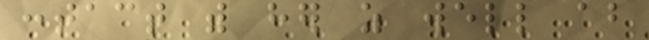contact with her as well about
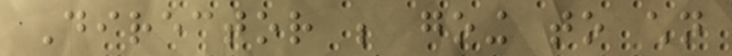Director be going to children
